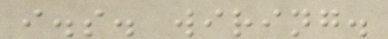i.s. wiring.
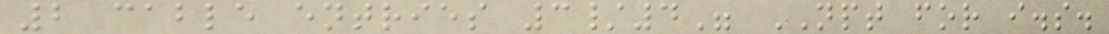2 cable entries 3/4" NPT for i.s.
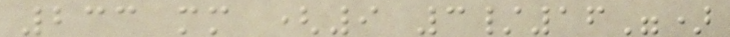233 mm (9 3/16")
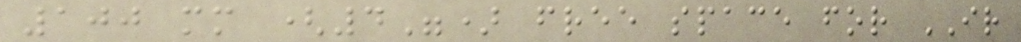100 mm (4") free space for IR
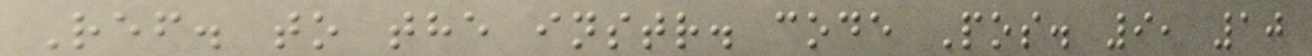Ref. to the instr. code Pos. 9, 10
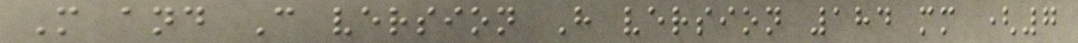M and C version H version 184 mm (7
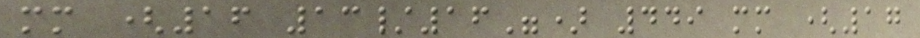mm (16 13/16") 449 mm (17
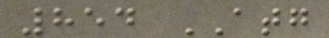854 ATG
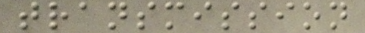transmission
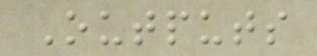Outputs
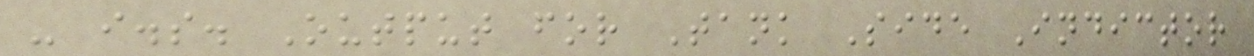- i.s. Output for Tank Side Indictor
